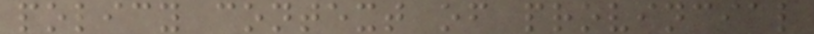policy context of provincial
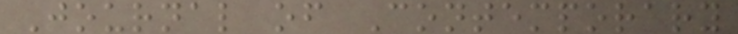Journal of Contemporary
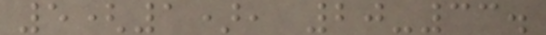5(1), 20-33.
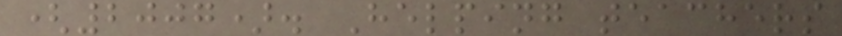(2007). Helping teachers
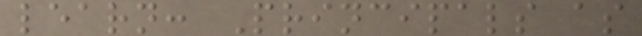learn: Principals as
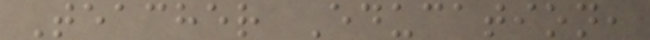Teacher Education,
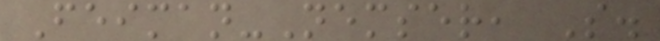Feiman-Nemser, S.
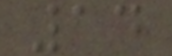14
